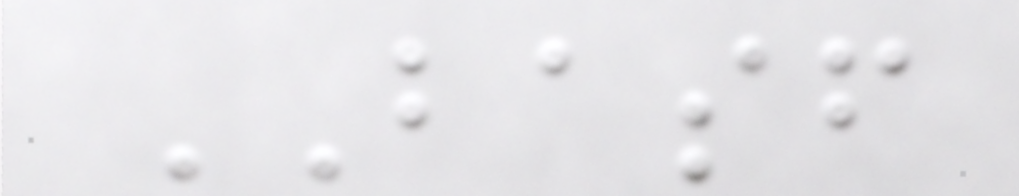BASF
